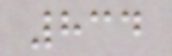834
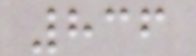836
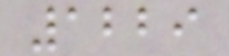1229
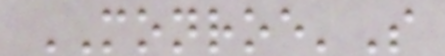MONROE'S
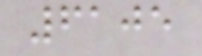6105
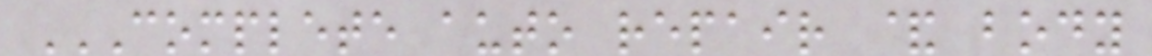COMPLETE AUTO REPAIR & BODY
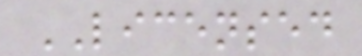LICENSED
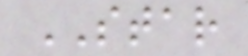STAR
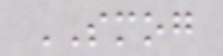SMOG
